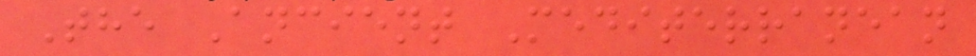The Ancient Mediterranean
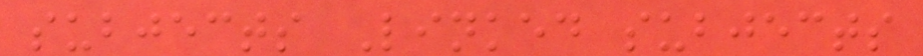subjects Linked subjects
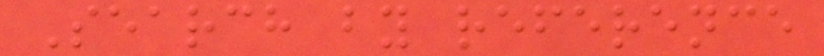Search by reference
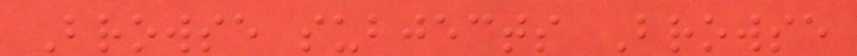Browse subjects Browse
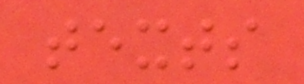texts
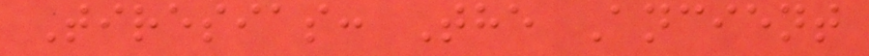Tiresias: The Ancient
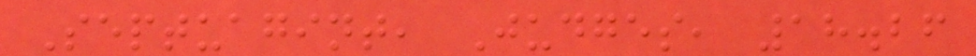Septuagint, Judges, 18.26
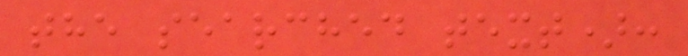the searched text):
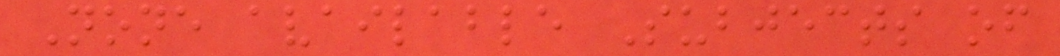None available Subjects of
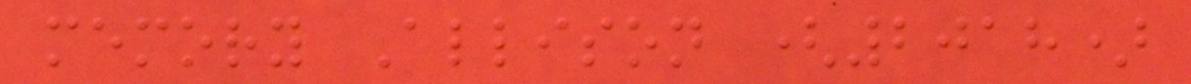memory Allison (2018)
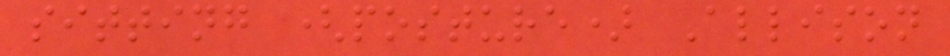sitting (posture) Allison
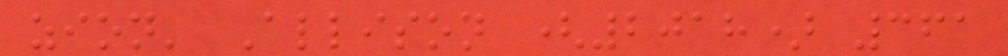zion' Allison (2018) 361
